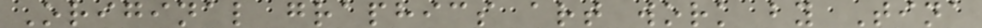Original graphics art work by Tina
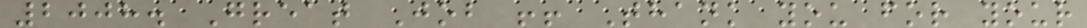2008. Great Job !! Thank you for your
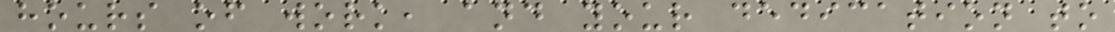hours of work, and your dedication to
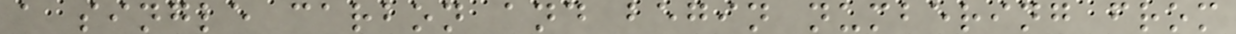a single carbon and begin numbering from
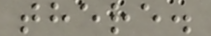there.
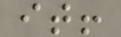it!
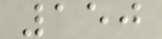150
